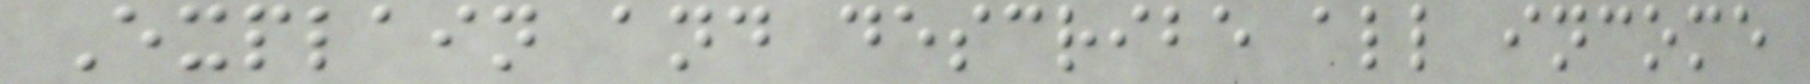Explain and describe all income
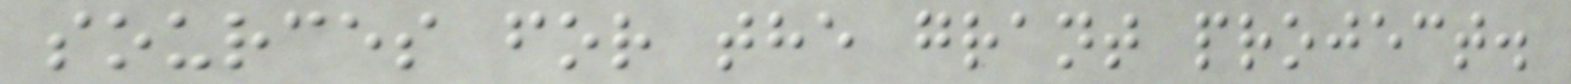sources for the grant project.
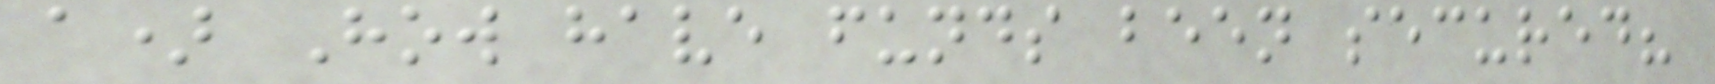a) How have funds been secured?
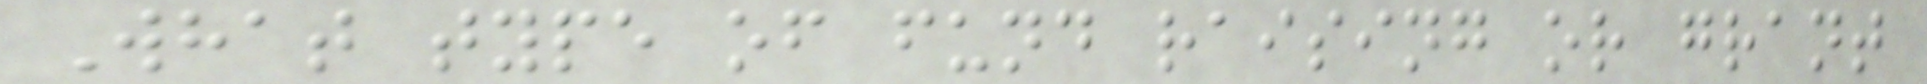What type of fund raising or grant
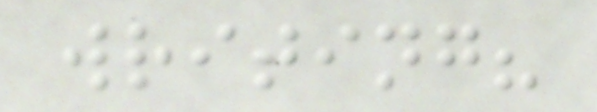writing?
